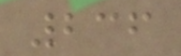236
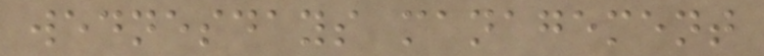wednesdays management
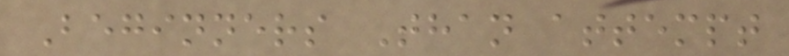Beginners Than attempt
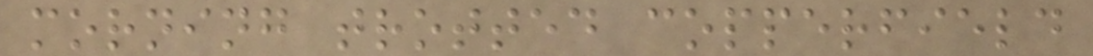morning trotted copperfield
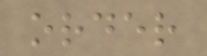order
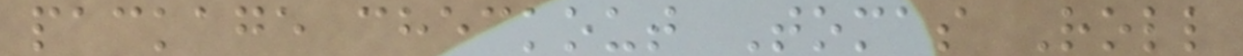package checkout Tomas Roll
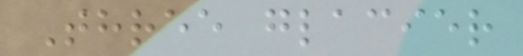Three glacier
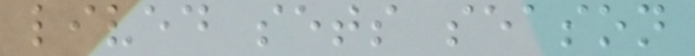lived sets season
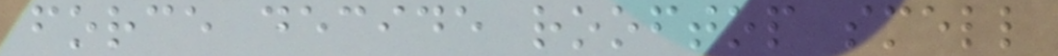force decide rooftop smell
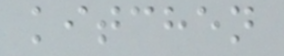kitchen
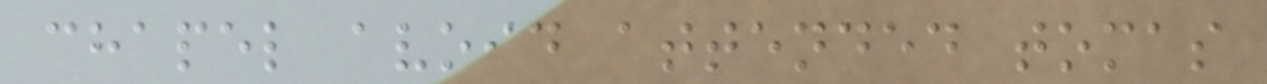chapel avoid attended tomas
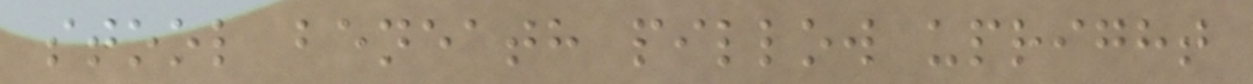stool beneath pillow upright
